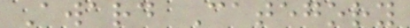Award Category
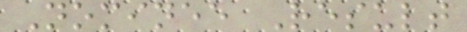Nominee Result
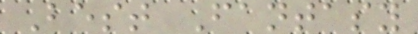Best Fantasy
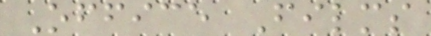Office Films
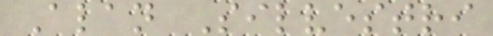Alan Silvestri
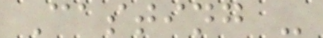Casting -
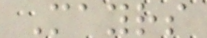Mayrs
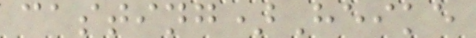casting)Heike
